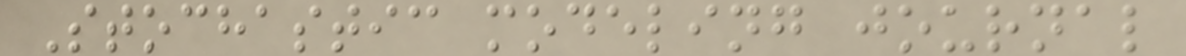Stochastic modeling journal
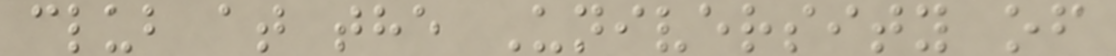club at the University of
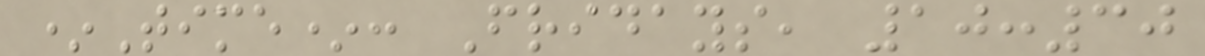*Time*: Fridays, 10:30
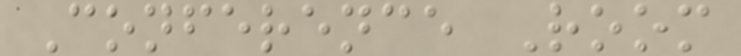Conference Room
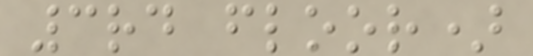3rd floor)
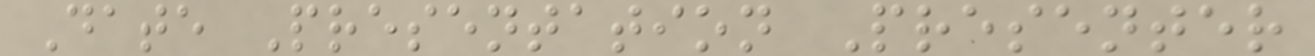Date Presentation Presenter
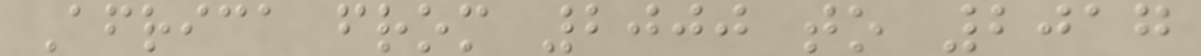Africa from 2000 to 2017
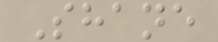Shane
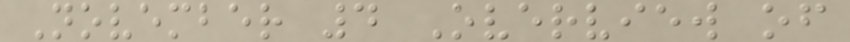November 4 Overview of
